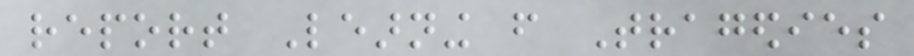report Learning from Tragedies
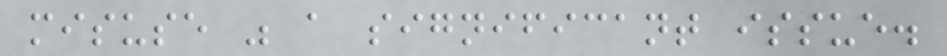misuse was a significant issue.
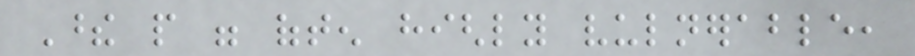These people were often highly vulnerable,
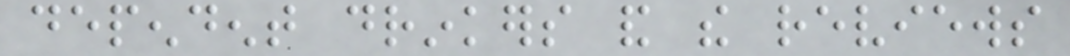dependent drinkers and the reviews
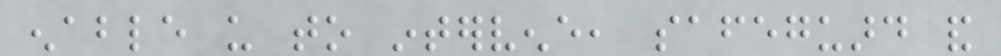enable us to intervene, safeguard and
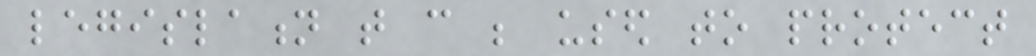legislation that can be used to protect
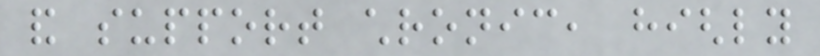and support chronic, highly
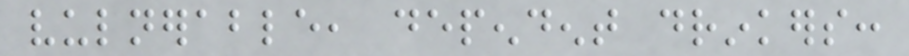vulnerable, dependent drinkers:
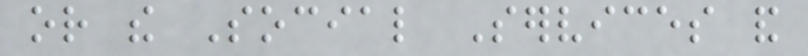or the Social Services and
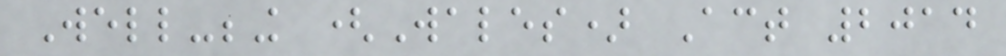Well-being (Wales) Act 2014
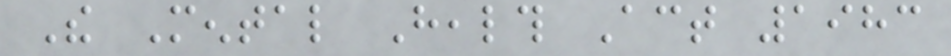The Mental Health Act 1983
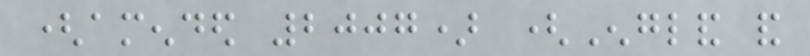(amended 2007) (England and
